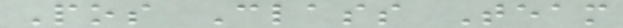Pos Class Team
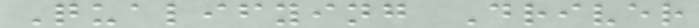Qualifying Driver
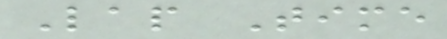Lap Time
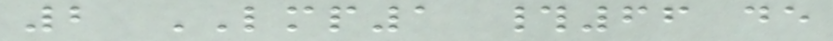2 LMP1 #66 de
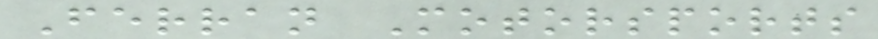Ferran Motorsports
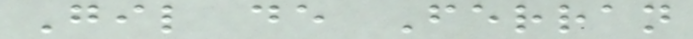Gil de Ferran
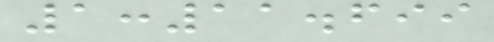1:11.699
